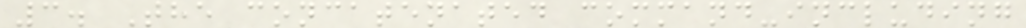3. The concatenated command-including
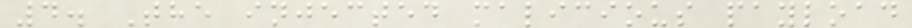4. The injected malicious payload
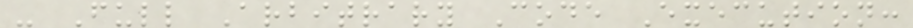- Full Arbitrary Code Execution:
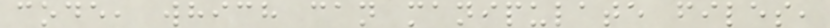code, which can manipulate files,
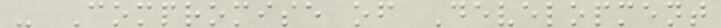- Compromise of Development
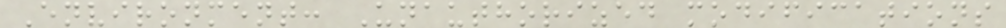Environment: Unauthorized modifications
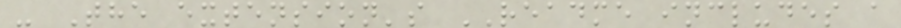- The extension's README includes a
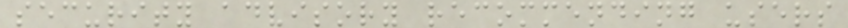security advisory recommending users
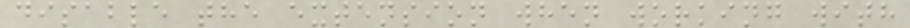disable the extension when working with
